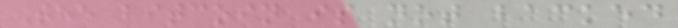The bitcoin is not backed
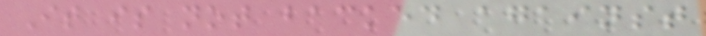It is not backed against
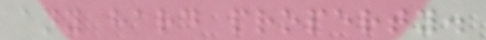any hard property.
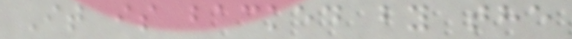It is backed by the
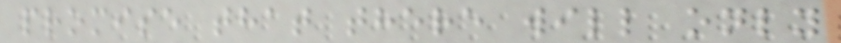promise that there will only
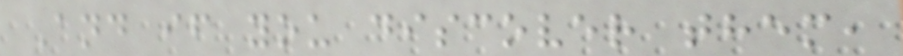And if you discover them,
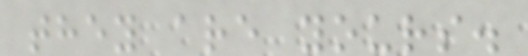they are yours.
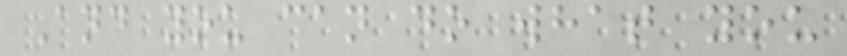And you can do what you
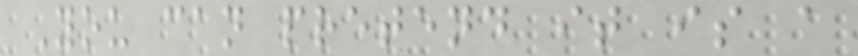You can pretend it is a
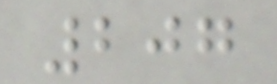207
